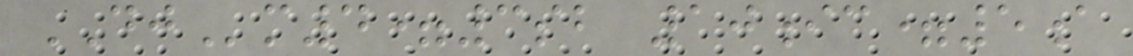DJm4=3sb 10ic=5a
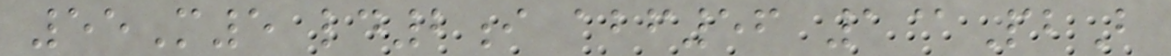55M5 ld2i abf56 1@PbB
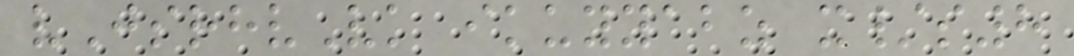vJsrhvVk ikuyyabz x/s8
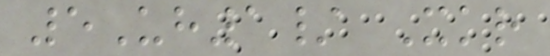5Uh1/ Xkr
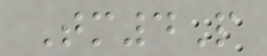Tm4P
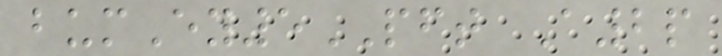bumEy5PFT A2p
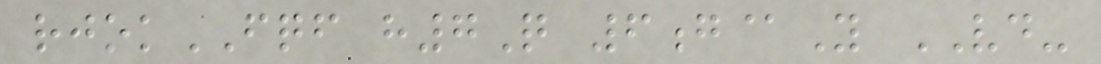rjokFQF h7Q 6g@Y VD-
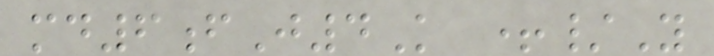md6fJ4K +/Y
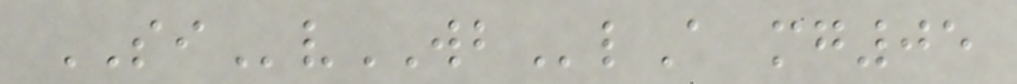SIvWBlA mg05
